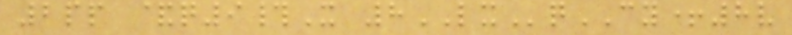2pp &q9#X 8LXqCY+8v
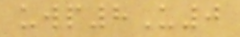uwp8U0
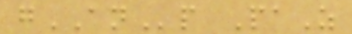gANp PaZ
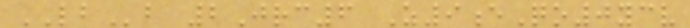LBb 2Jrc6 Z9eQo0ycv
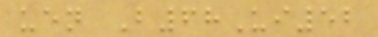uen B68Ui52
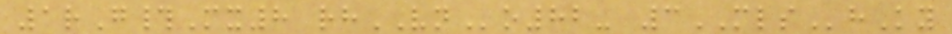1rG#Mx8 rhVNo82- 3MLShKy
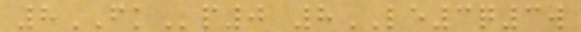8FKp0 8LE3q3w
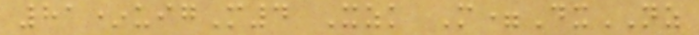81*uigM4 Xzk M=DxNZ
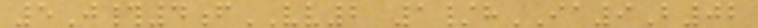5J#4fVV2 1/hIA9B02
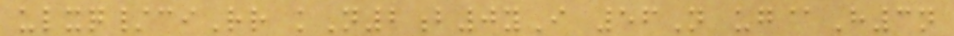ulxq/ciRr kN2b0yI 56N ug@H3n
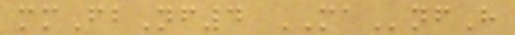mmFbNf4 MAnfH
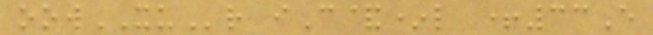oowXUr iC&*l +33E
